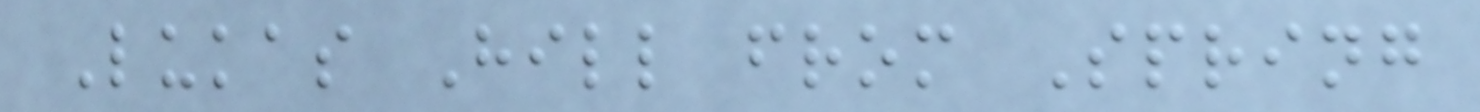Lukas Hill from Spring
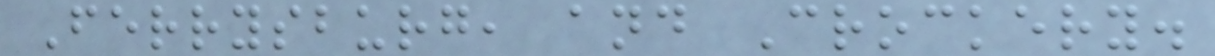Ferrysburg, and Crockery.
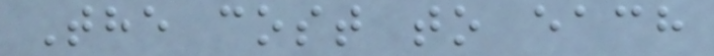The cost to each
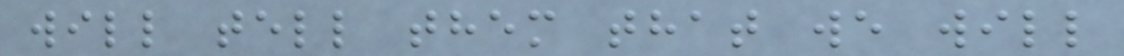will tell them that we will
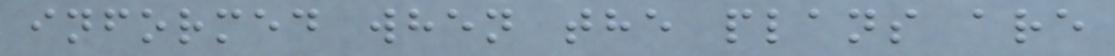informed when the plans are
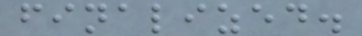finalized.
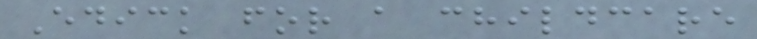Edick for a childcare
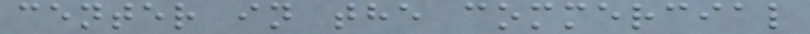center in the commercial
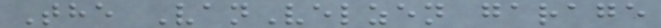The VanVelzen garage
